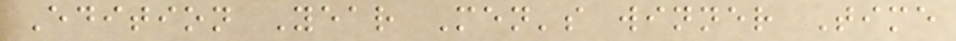Edition Year Men's winner Time
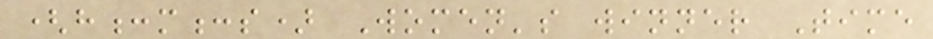(h:m:s) Women's winner Time
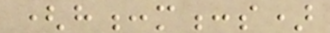(h:m:s)
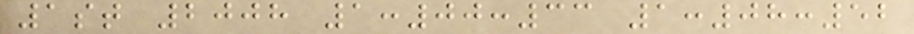1st 2008 1:00:33 1:08:52
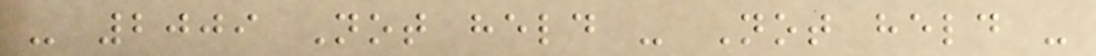- 2009 Not held - Not held -
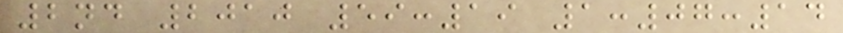2nd 2010 59:19 1:07:14
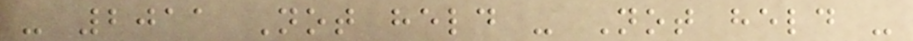- 2011 Not held - Not held -
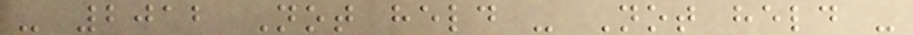- 2012 Not held - Not held -
